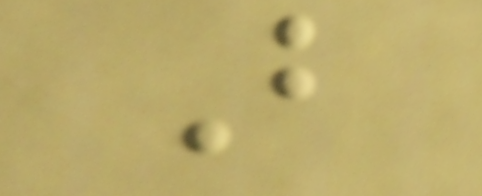B
